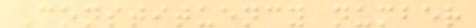Constituency number
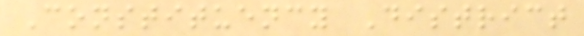Constituency District
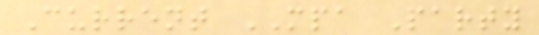Current MPA Party
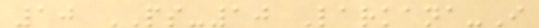10 PS-10 Larkana-I
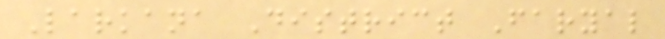Larkana District Faryal
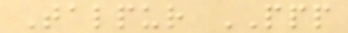Talpur PPP
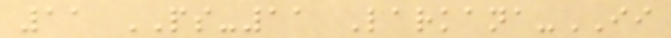11 PS-11 Larkana-II
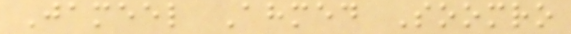Jameel Ahmed Soomro
